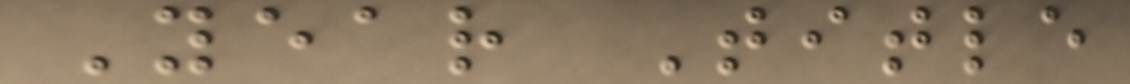Year Title
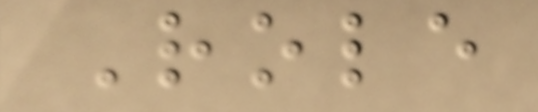Role
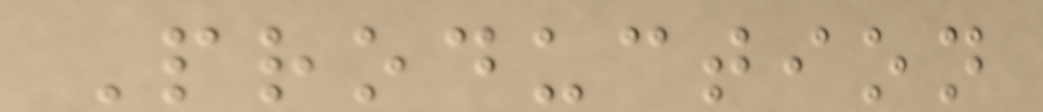Production
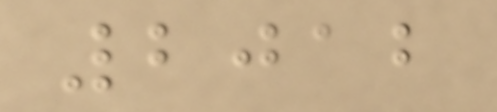2012
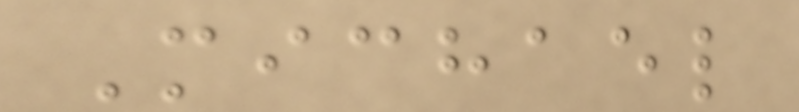Michael
